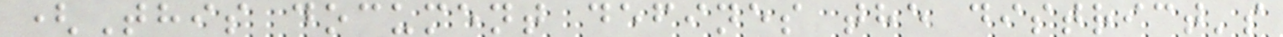(This document defines the district's
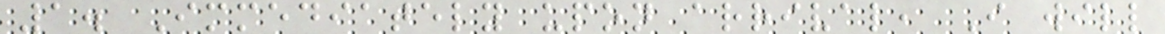1. Immediately upon arrival, I will
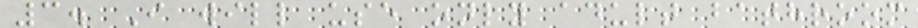3. I will use only adult bathroom
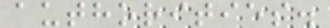authorities.
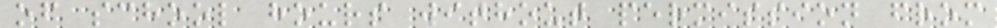of school hours without permission from
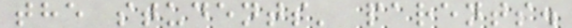the students' parents.
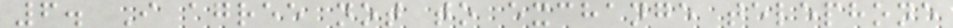6. I agree not to exchange telephone
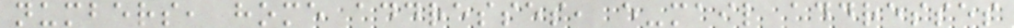numbers, home addresses, e-mail addresses
